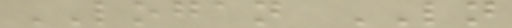LOGAN LN
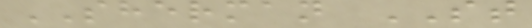SHERMAN ST
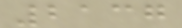2137
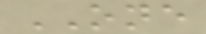ONE
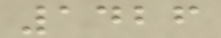1426
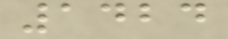1424
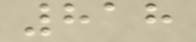818
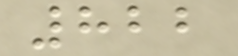822
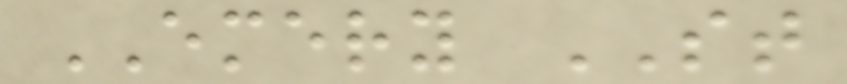EMERY ST
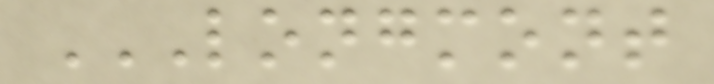LONGMONT
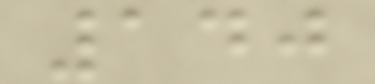140
